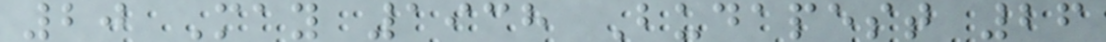20 May 1938 Budapest 26
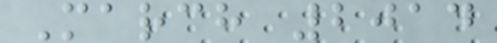March 2014
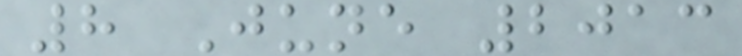8 June 2013
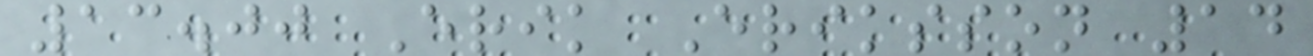13.00 Erik Eriksson 14
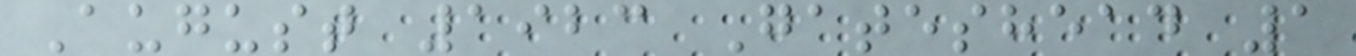August 1923 Gateshead 1
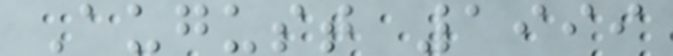August 1999
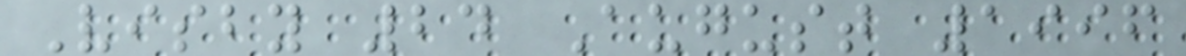Visby 24 August 1996
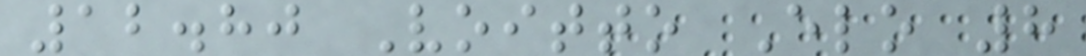12.80 Voitto Elo 8
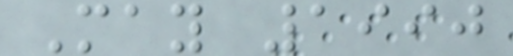May 1990
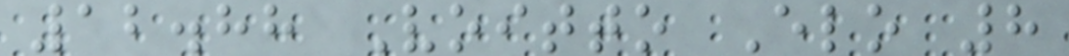12.88 Voitto Elo 8
